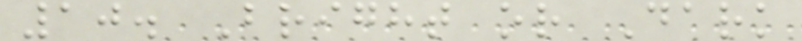10. Bright or Dark
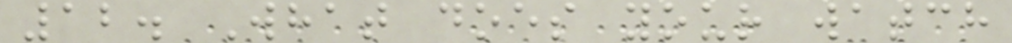12. What does your watch
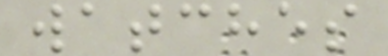watches
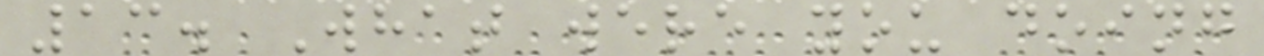13. What were you doing
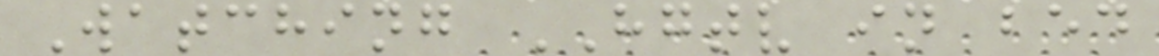Watching HGTV in bed
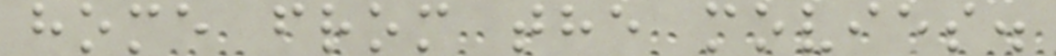home from the movies.
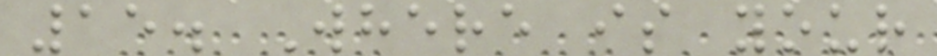15. Where is your
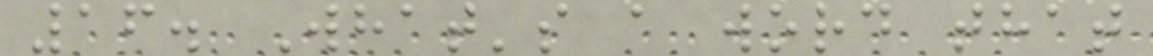16. What's a word that
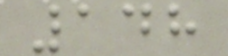148
